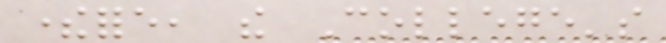therefore, the College's
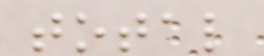total
